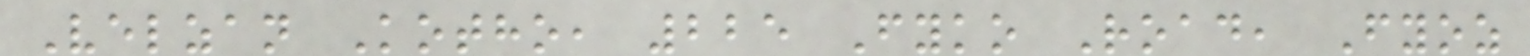Velzan Kotho, 225 Fyko Road, Fyoz
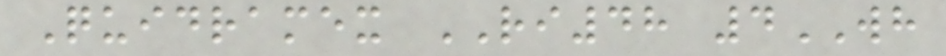Quidramex RI48 4WH
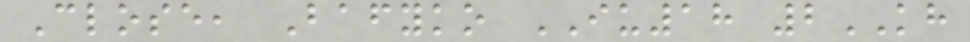Close, Bafyko IU18 2KH
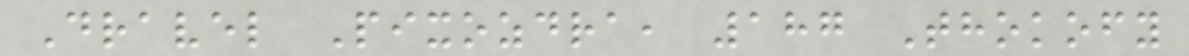Dravel Pixozdra, 187 Thokofy
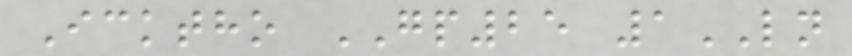Icktho GP25 1LN
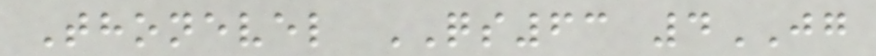Thonevel QS63 4JG
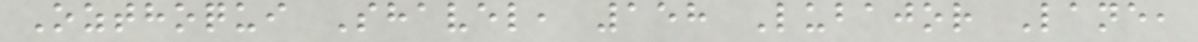Ozthoqui Shavel, 158 Lubajor Lane,
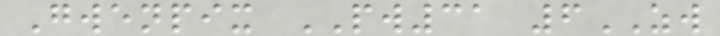Gwenpix PW31 6ZW
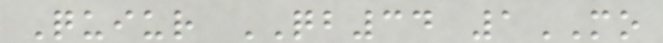Quiur QB34 1MO
